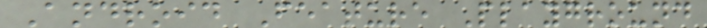Android Feature Playground
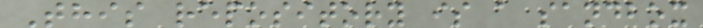This repository is a sandbox
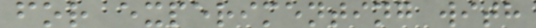for experimenting with
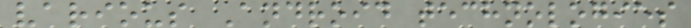various Android technologies
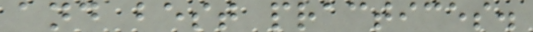and best practices.
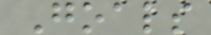Goals
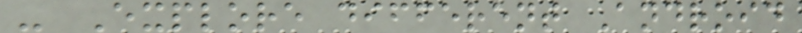- Explore different Android
